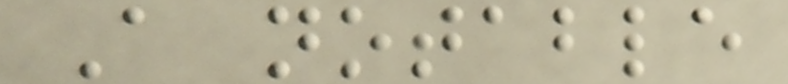A notable
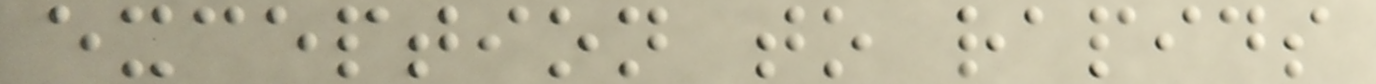exception to rapids
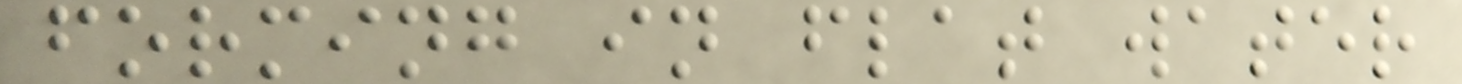forming in flat water
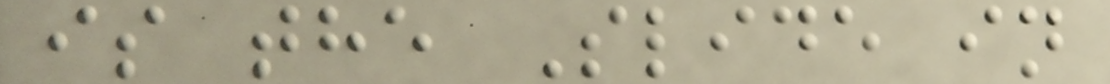is the Slide in
